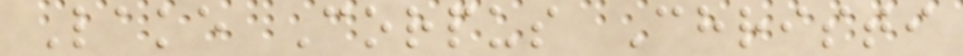Lake Corpus Christi
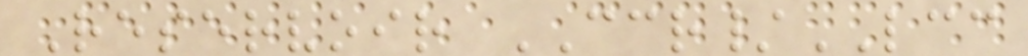Reservoir CCR/LCC
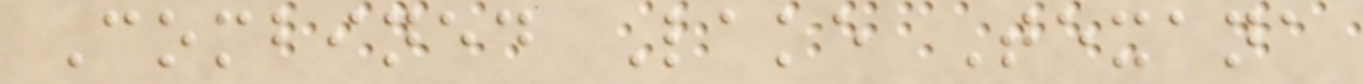Combined Lake Texana
